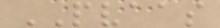PVAAS
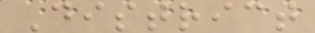District
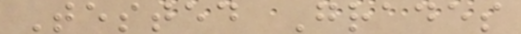Tested Grades
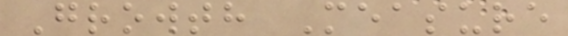Growth Measure
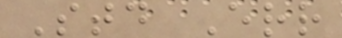Std Err
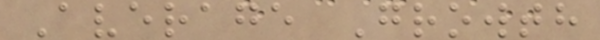Average Growth
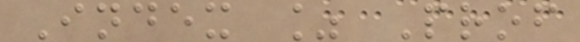Index % Prof
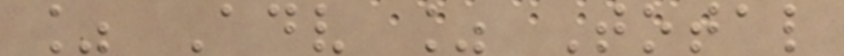% Adv % Total
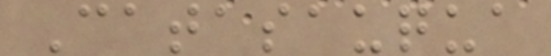Catasauqua
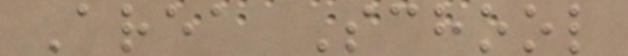Area School
